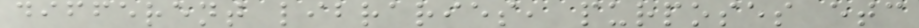different libraries, purposes etc
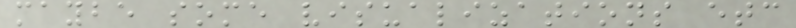maybe some visualizations etc
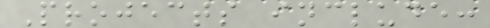Projects include:
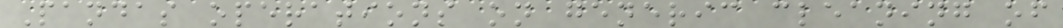Pandas operations on generic cleaning of
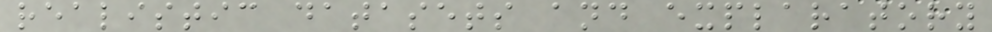realistic datasets and explaratory
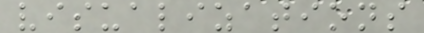visualizations
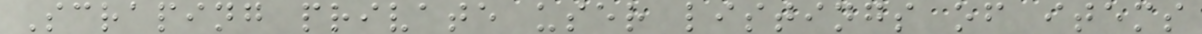Scraping private user listings of items
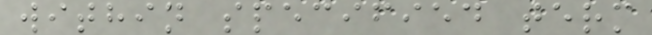within specified term
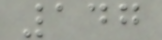147
